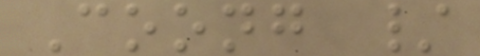Coong /
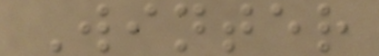Winter
